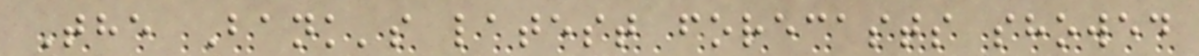The Bank's latest forecasts showed
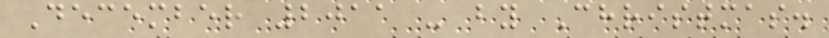December 2011 - by Christmas.
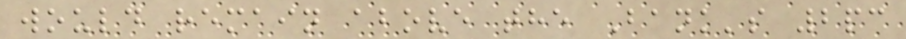would remain above the Bank's 2pc
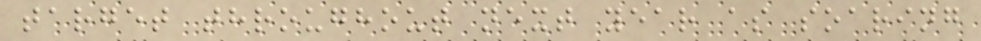target throughout next year as soaring
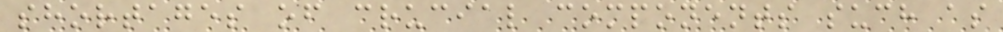shortages of crucial components such as
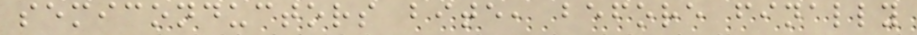semiconductors bite, before finally
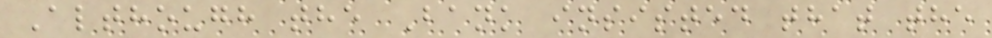Although the Bank insisted that the
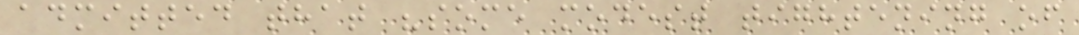admitted that "some modest tightening of
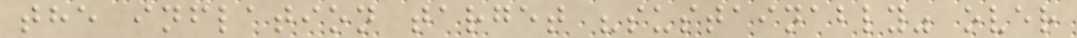the inflation target "sustainably" over
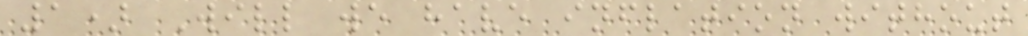1) Will we have inflation without
